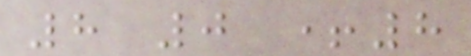8 0 +8
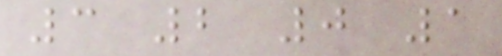3 2 0 1
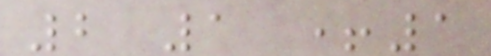2 1 +1
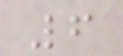6
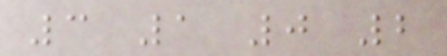3 1 0 2
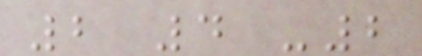2 4 -2
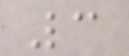3
